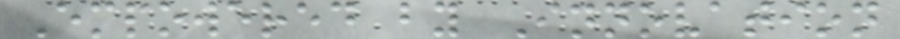Empowered by Innovation
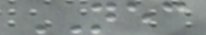NEC
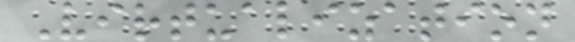Virtualization
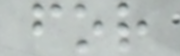for
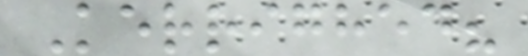Kerrighed?
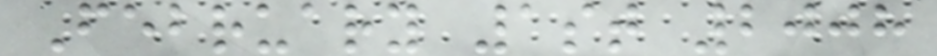February 1st 2008
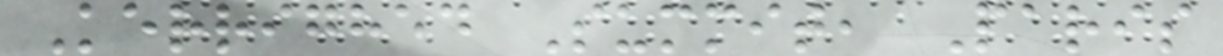Kerrighed Summit, Paris
